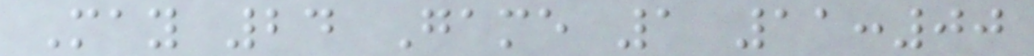May 24 Game 1 11:00
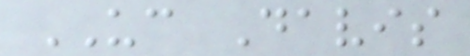UC Davis
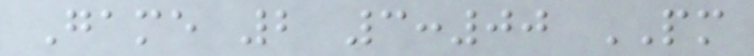Game 2 3:00 PM
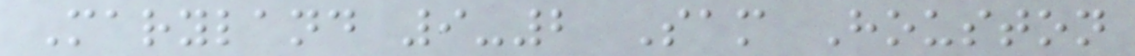Maryland 9-2 Sam Houston
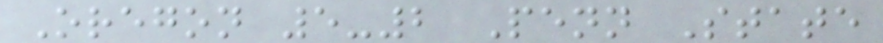Oregon 5-2 Penn State
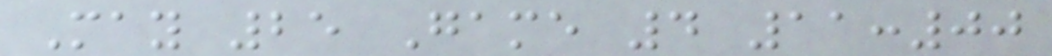May 25 Game 4 11:00
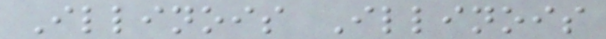Illinois Illinois
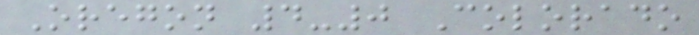Oregon 4-0 Colorado
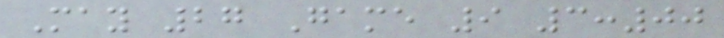May 27 Game 9 3:00
